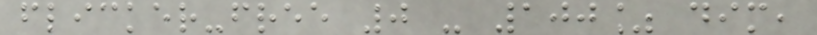flicker-free 0 - 100% dim,
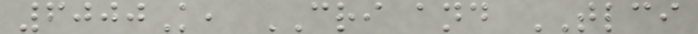6000K, CRI and TLCI
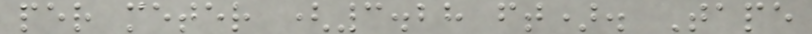per meter (3.28 ft). Tape
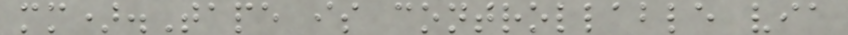mm).Tape is controllable via
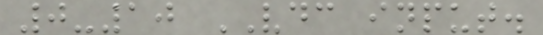0-10 VDC input.
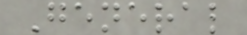General
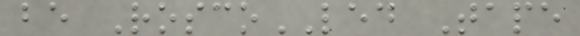be RoscoLED Tape
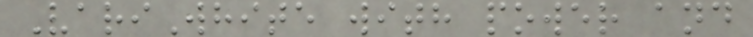VariWhite with power and
